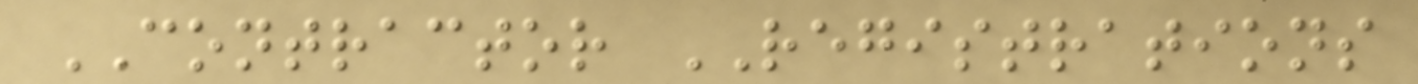CONTRACTOR REGISTRATIONS
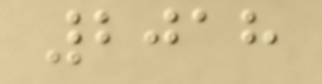2018
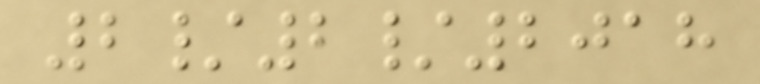2/2/2018
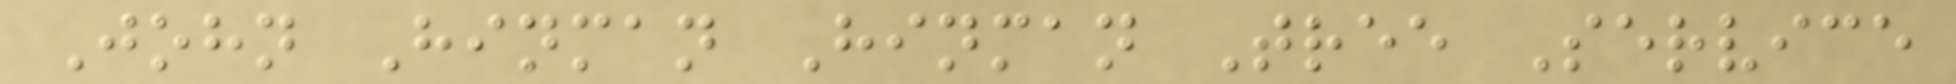John Hinman Hinman Tree Service
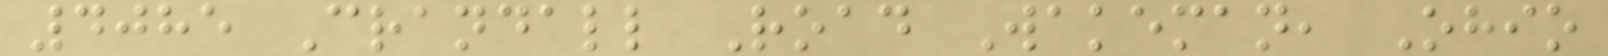4085 Crandall Road Wakeman, Ohio
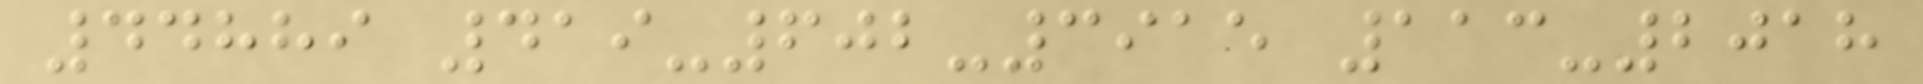44889 419-602-3915 113-2018
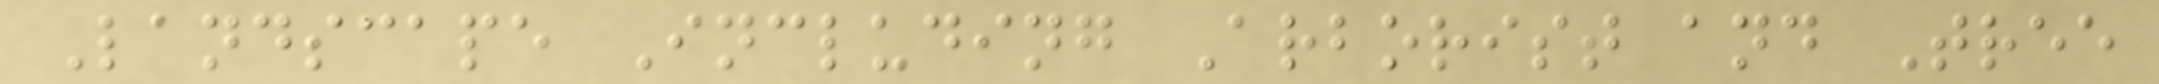Landscape Including Arborist and Tree
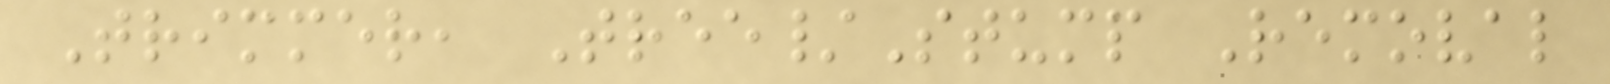Trimmer, Tree/Stump Removal
